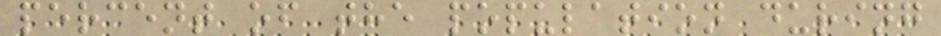percent of the population during
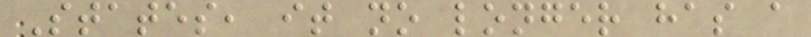States, it no longer has a
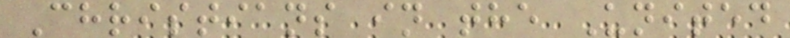Christians in the United
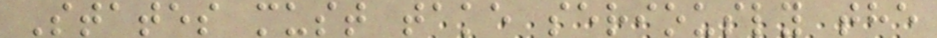States must take seriously the
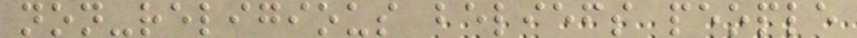non-religious beliefs people
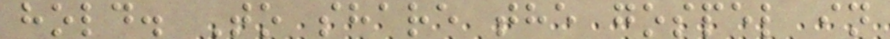hold. To share the gospel in
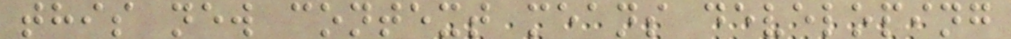this new context means developing
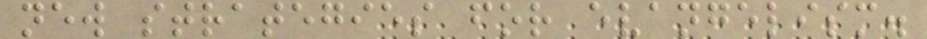new strategies for evangelism.
